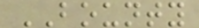BOUNTY
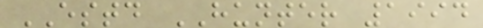ESTD HUNTER 1994
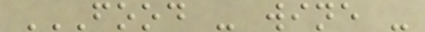FOOD - WINE -
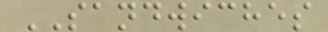SANDWICHES
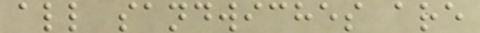all sandwiches are
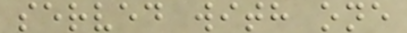served with one
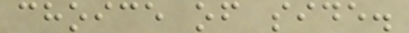choice of side.
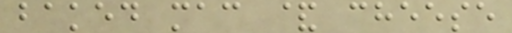baked mac & cheese
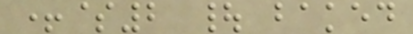+$2 | baked
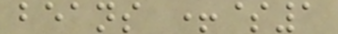beans +$1
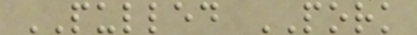PULLED PORK
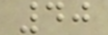40
